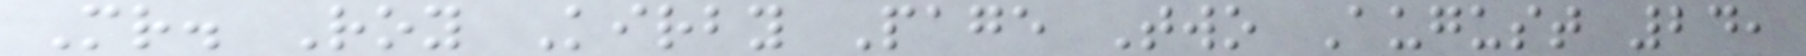Mr. Roy Kirby Page Two August 24,
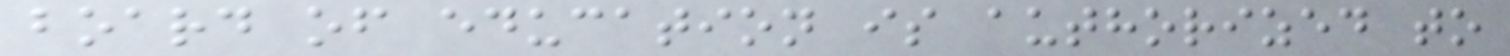board of education is authorized to
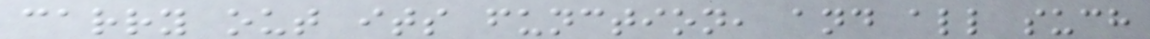carry out its function, and all such
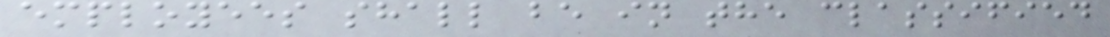employees shall be in the classified
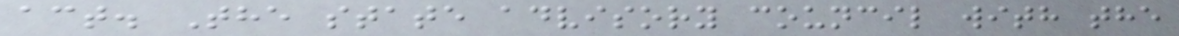act. The state advisory council with the
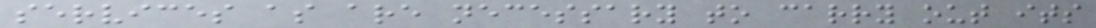services as are necessary to carry out its
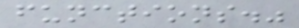functions."
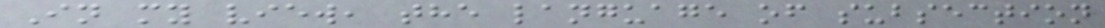In my view, the language of subsection
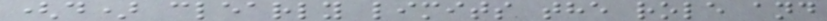(d) clearly limits the role and
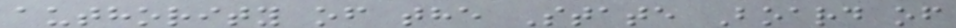authority of the State Board of
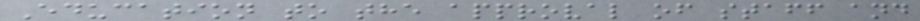Education to the approval of staff and
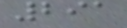291
